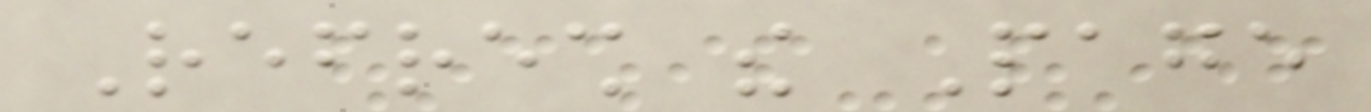Refresh the Page
